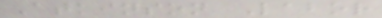Atkinson Labor
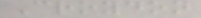Croydon
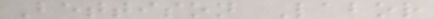Bettison Labor
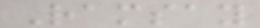Ramsay
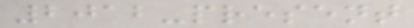2012-present
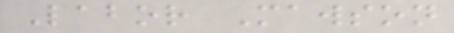Labor Mawson
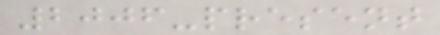2006-present
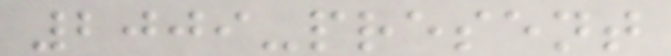2009-present
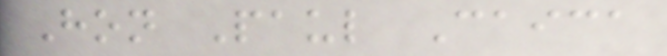Hon Paul Caica
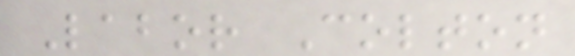Labor Colton
